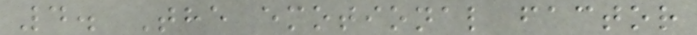4. The emotional factor
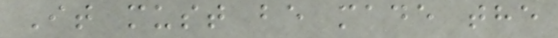It must be made the
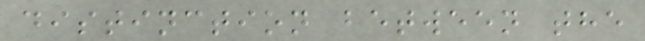distinction between the
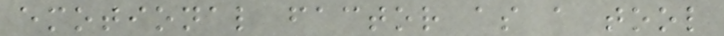emotional factor as a tool
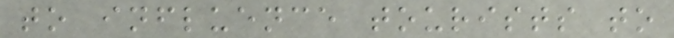to influence tourists to
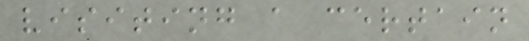visiting a certain
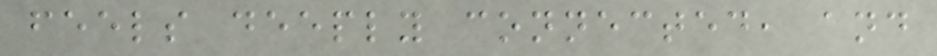feels deeply connected, and
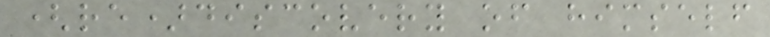(re)discovery of himself
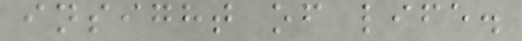insight of life.
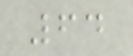64
